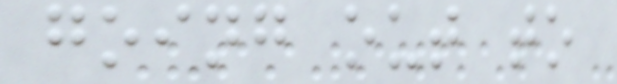going out to
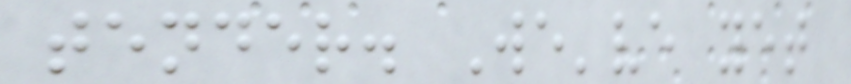tender. We've yet
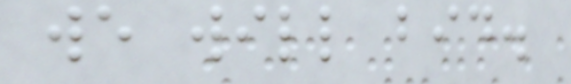we will bid.
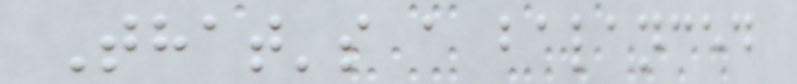That's a balanced
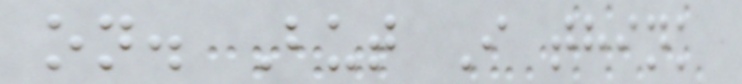on. But I think
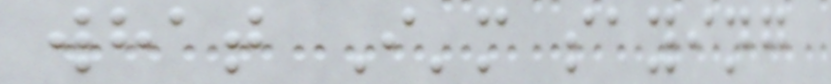what I'm saying
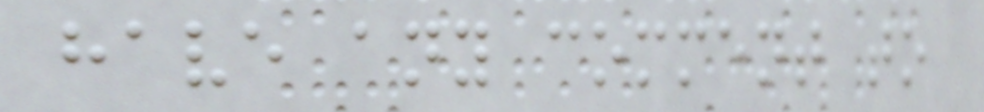have any comment to
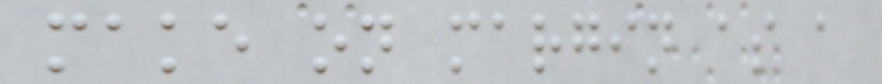make on margin as a
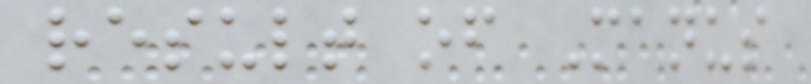result of Manus
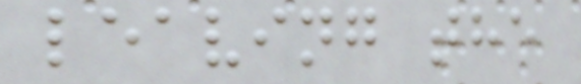leaving the
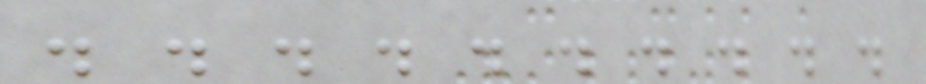. . . . . . . . . .
